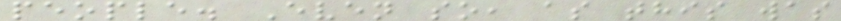people. Even so, as this was
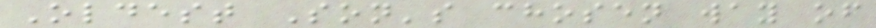Oldest Son's chosen way of
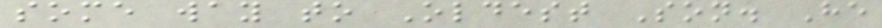some way to Oldest Son. He
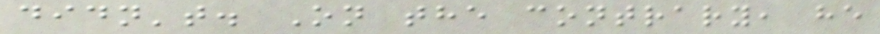didn't. On the contrary, he
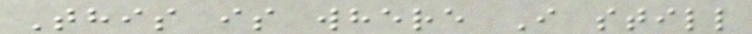This is where I still
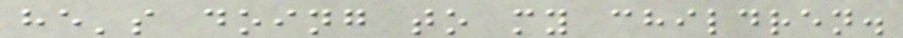he's doing to my children.
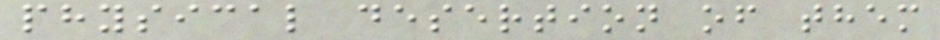physical desertion of them
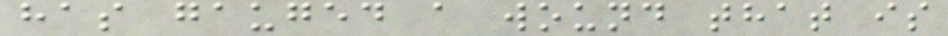has gauged a wound that is
